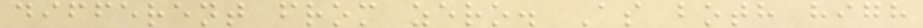different from zero. As both high
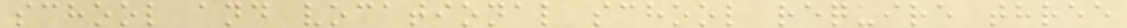school and vocational school require three
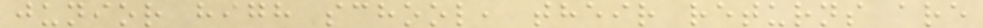junior high school, their returns are
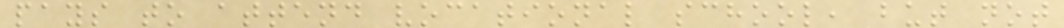pays to attend vocational school, but not
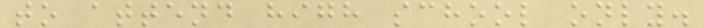to attend high school only.
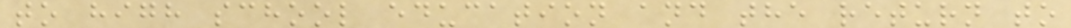to high school education and the return to
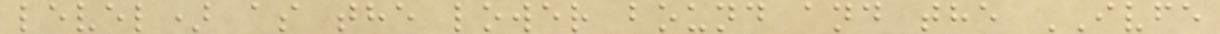level) as the lower bound and the IVFE
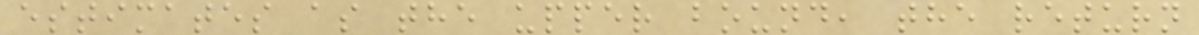estimates as the upper bound, the return
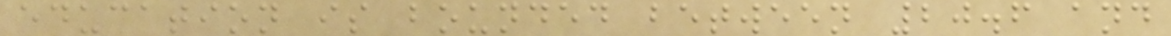education is bounded between 20.6 and
